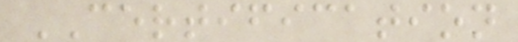CERTIFICATION
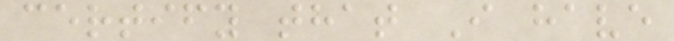certify that I have
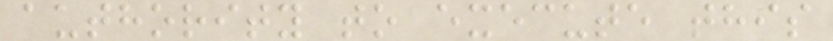authority to execute this
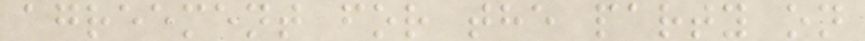agreement for the party on
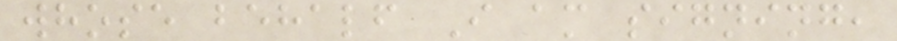whose behalf I am signing,
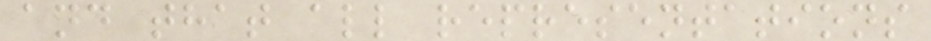and that all representations
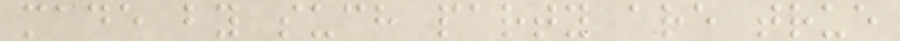made by such party are true
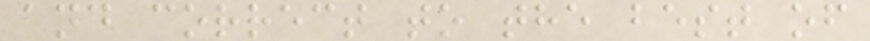and correct to the best of
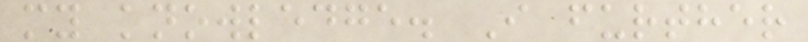my knowledge. I further
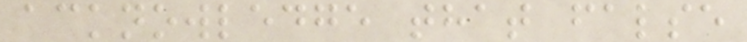acknowledge that false
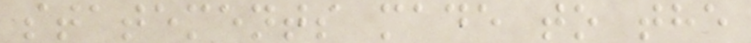statements made to the
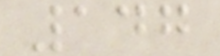147
